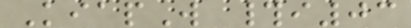KiapW #i03
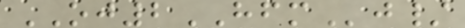OJ2HFMj/
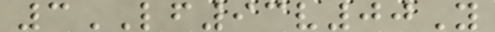3LF93v00Y
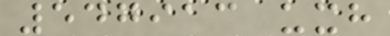547913 uxh
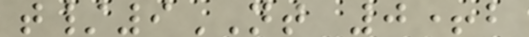t/9NT 0+b
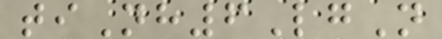tiNh6LgN
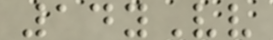14yVv
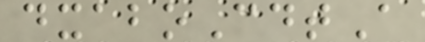dxaboCdtA
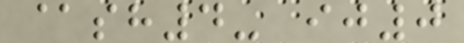@sh4- ij0
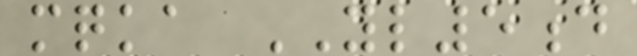mqka YL5d
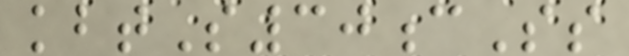kbtS30cSs
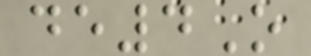de4O
